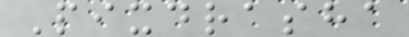Pixdrasha
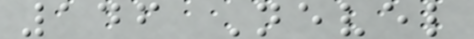146 Nevel
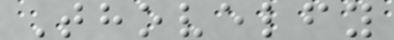Thovelfy
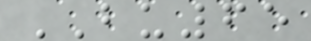BU65
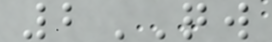2QW
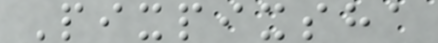Pixpixsha
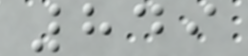849
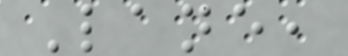Lane,
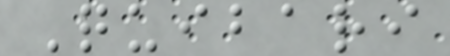Quibari
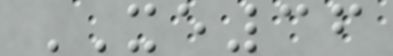XE36
